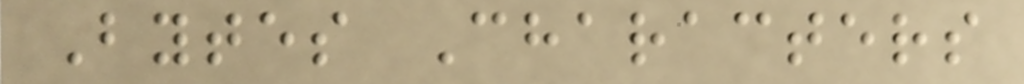Bytes Characters
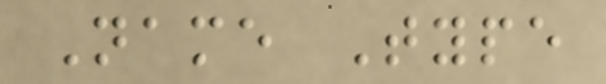Name Type
